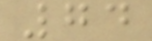74
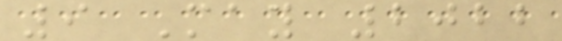9 May 2022
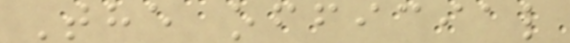The official
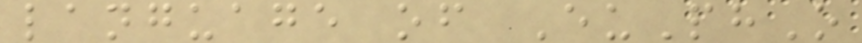language of EuPhO
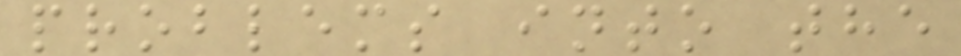problems into the
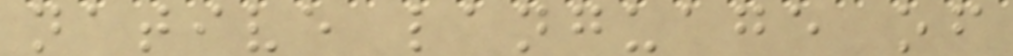native language of
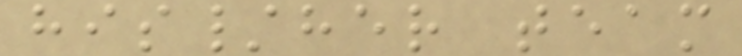his/her team
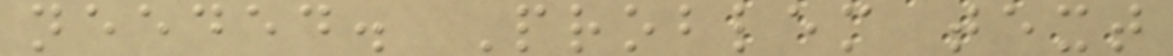needed. Problem text
